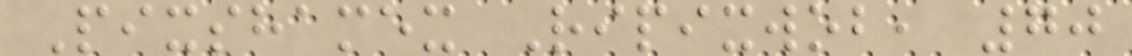Pixshamex Ripixwob, 70
